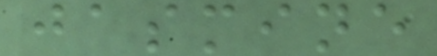jasmine
